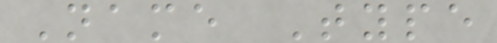Name Type
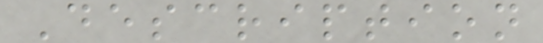Description
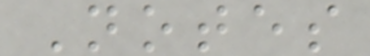Notes
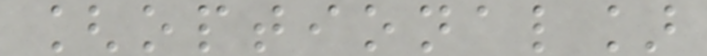[optional]
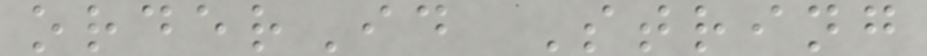orderId String
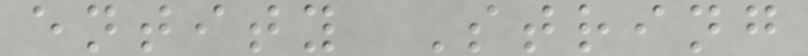entity String
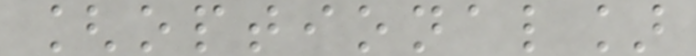[optional]
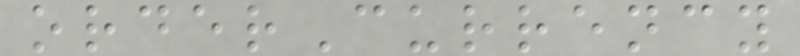orderCurrency
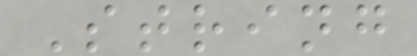String
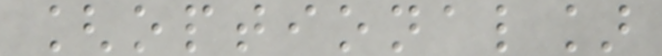[optional]
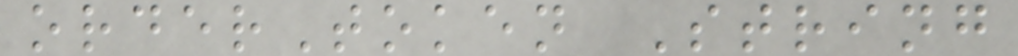orderToken String
